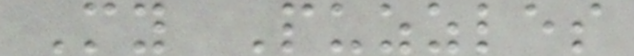My Puzzles
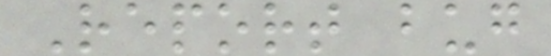Report bug
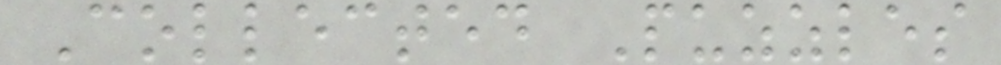Collected Puzzles
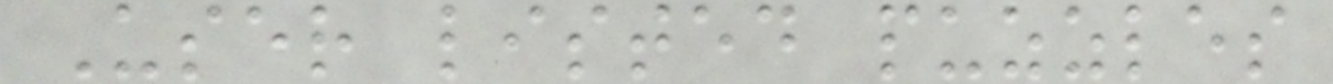User listed puzzles
